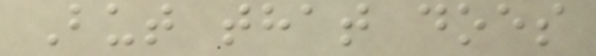But that does
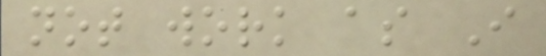not work as I
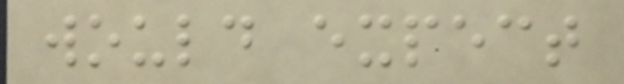would expect
